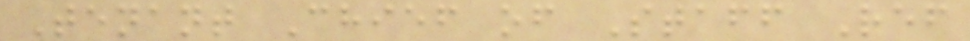Tenant Chief of Staff Ref
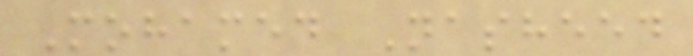Mohamed Nasheed
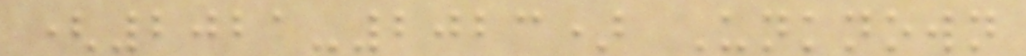(2021-2023) Unknown
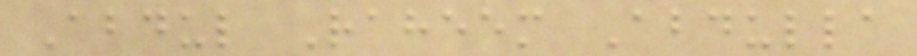Abdul Raheem Abdulla
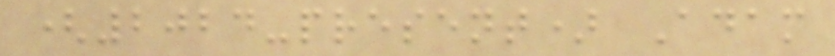(2024-present) Adam
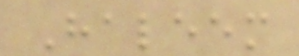Haleem
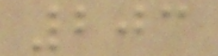203
